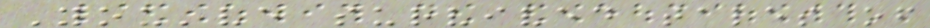You've survived tales of
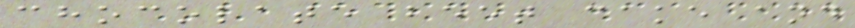chocolate beet cake and
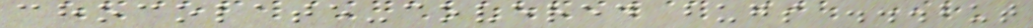chocolate-covered bugs ...but
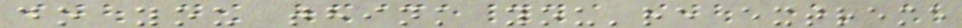do you think you're extreme
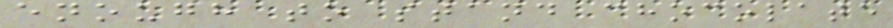enough to stand chocolate
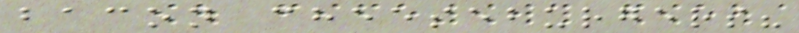bacon cheeseburgers?
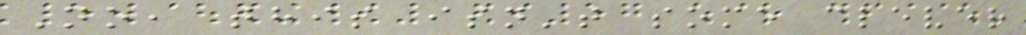No, this isn't some clever
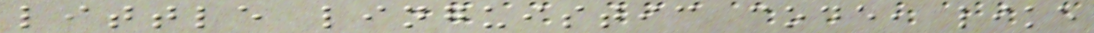little linguistic code, like
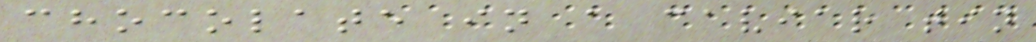chocolate in a caviar tin
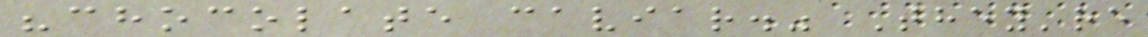"chocolate caviar." They're
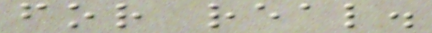for real.
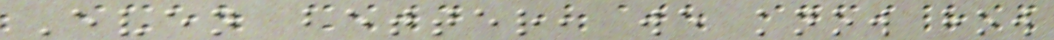Even better, we know how
